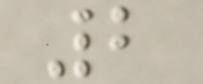2
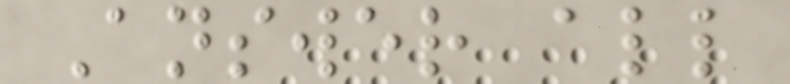Answer all
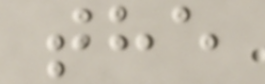the
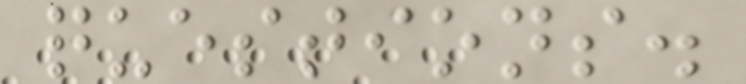questions.
